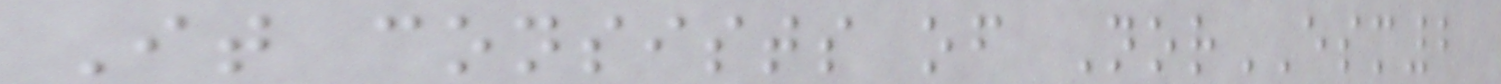It consists of NorESM2
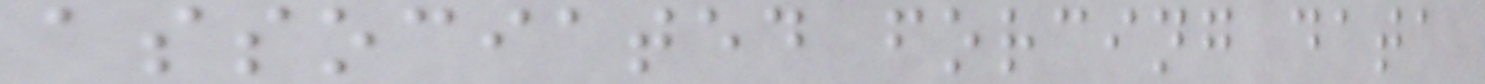associated forcing data
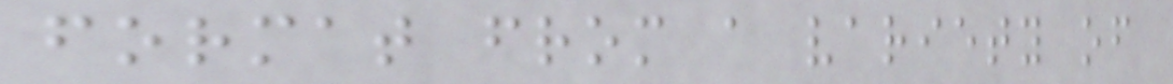format from a variety of
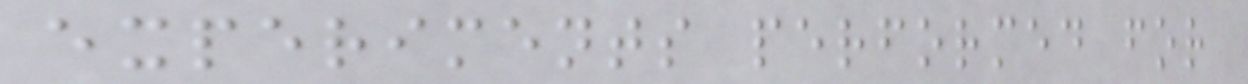experiments performed for
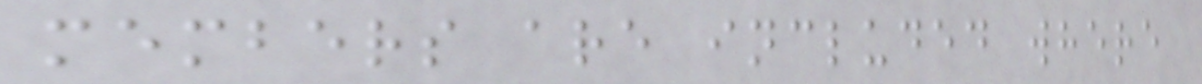members are included where
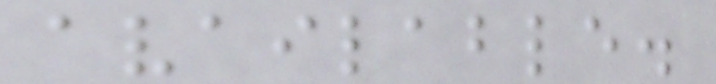available.
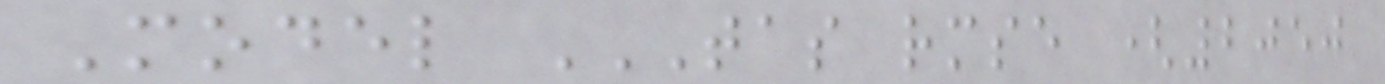Model TAS RMSE (2050
